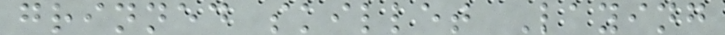grinned skillet Laying
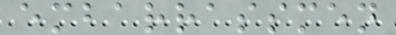embarrassmen
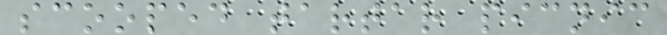scooped tartar picnic
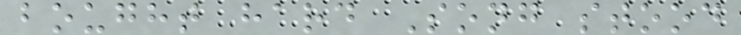bought hard Song stood
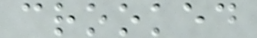crooked
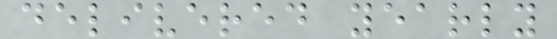delivered yearly
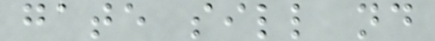gate sill nd
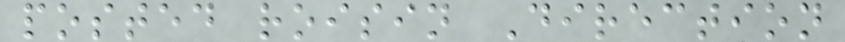posted roisin Direction
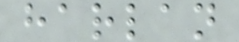harlan
